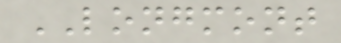LONGMONT
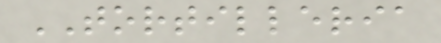TORTILLERIA
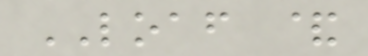LOAF &
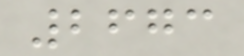2673
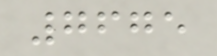7675
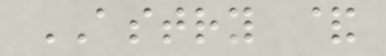ASTRY &
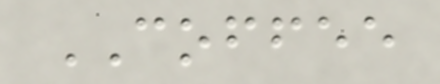COFFEE
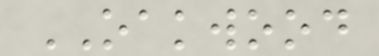OAKWOOD
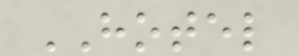HOTEL
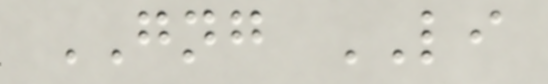GNG LI
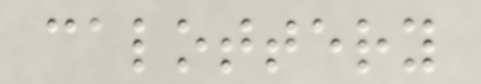calottery
